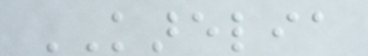KARELIA
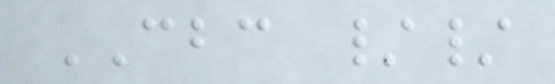CBC //
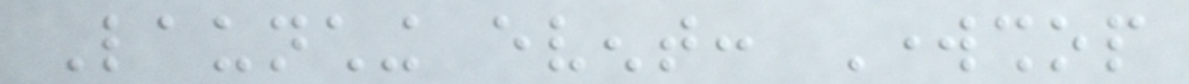Launching event: Workshop
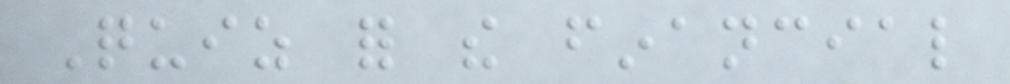Quiz for the financial
